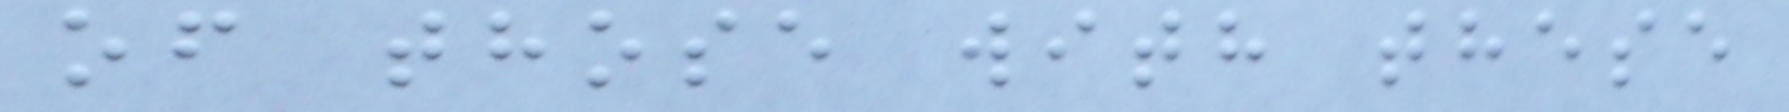of those with these
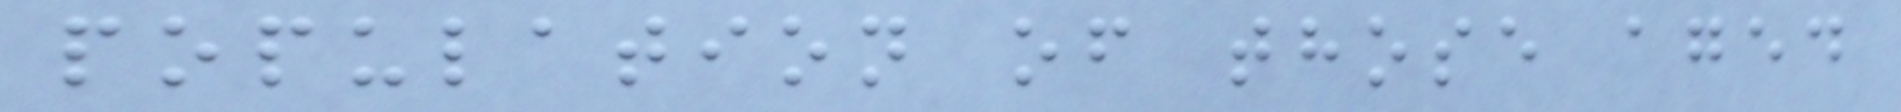population of those aged
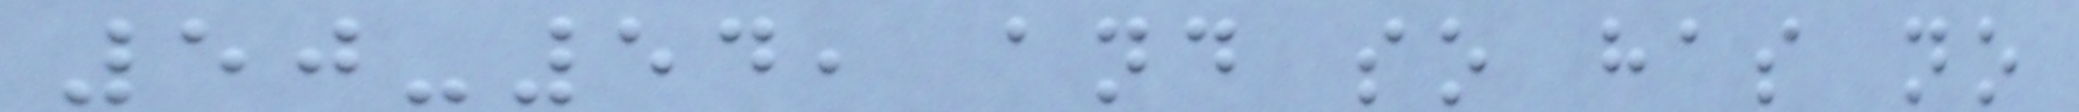50-54, and so has no
